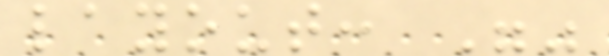layout: ""
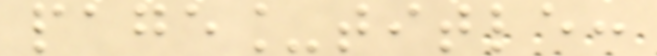page_title:
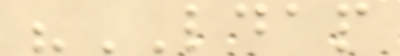"LDAP
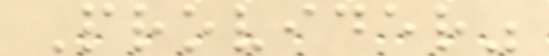Provider"
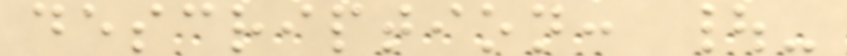description: |-
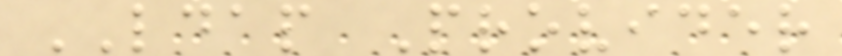LDAP Provider
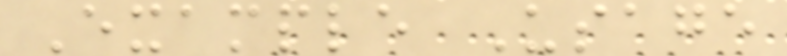Example Usage
